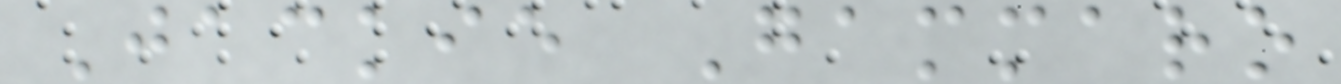Jackie Gammaro
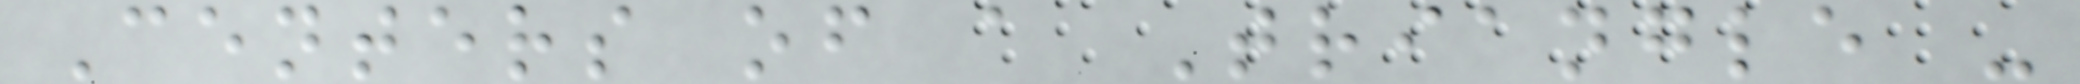Centers of a Triangle -
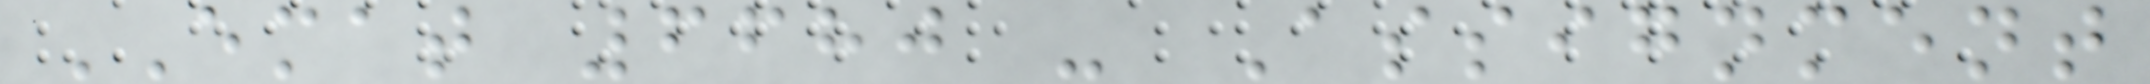EMAT 6680 - Assignment
